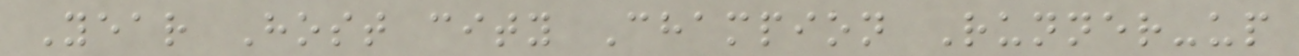Year Host city Champion Runner-up
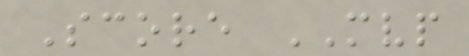Score MVP
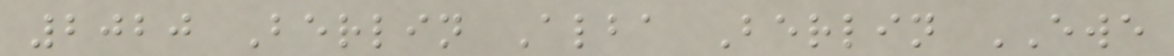2020 Berlin Alba Berlin EWE
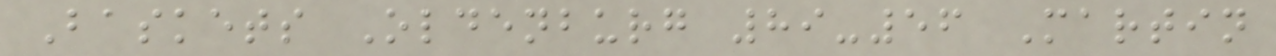Baskets Oldenburg 89-56 Martin
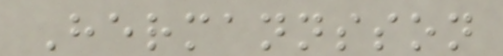Hermannsson
